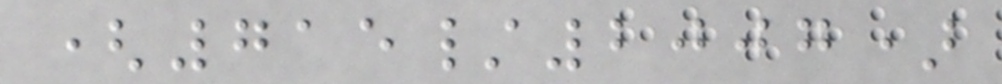(715/2007)
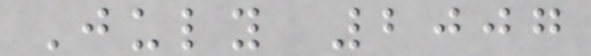July 2007
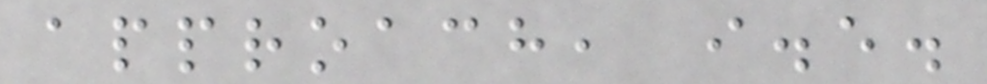approach, i.e.
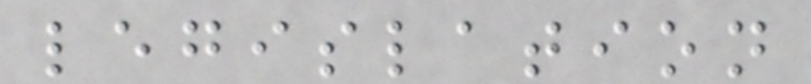legislation
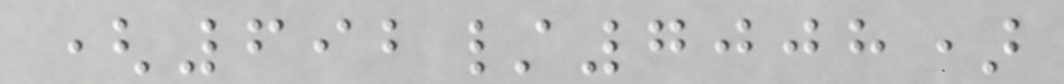(692/7008)
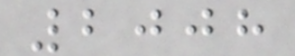2008
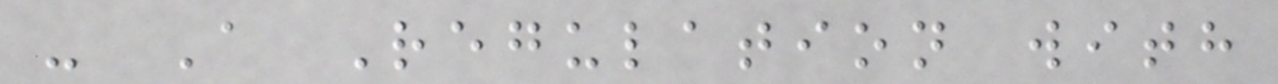- A Regulation with
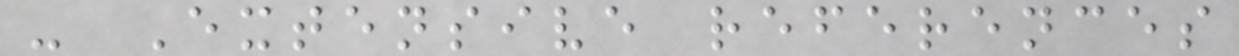- Extensive references
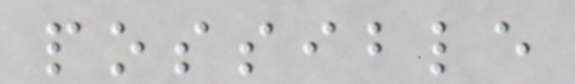possible
